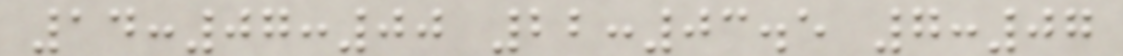14:07:00 22:03.5 7:07
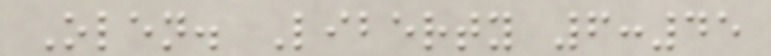Olen. Liberty 6:45
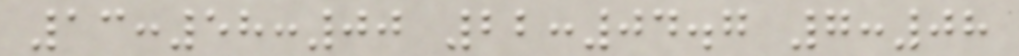13:58:00 22:04.7 7:08
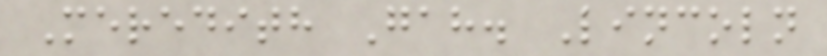Meredith Gah. Lincoln
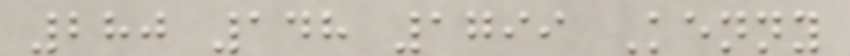280 148 1799 Kenny
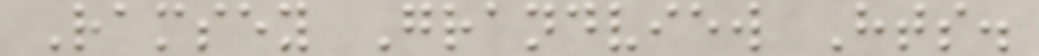Ramsey Grandview Hts.
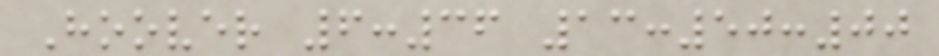Hoover 6:36 13:50:00
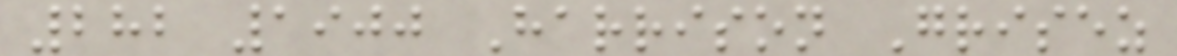282 1900 Harrison Grisez
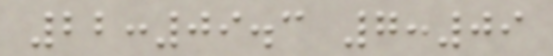22:09.3 7:09
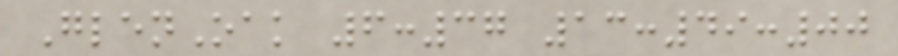GlenOak 6:37 13:49:00
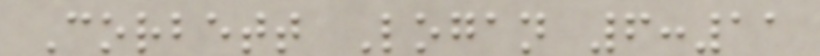Corbett Logan 6:11
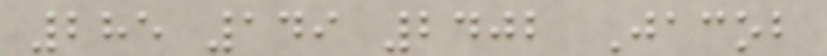285 149 2402 Jacob
